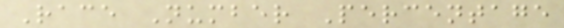Race Number Percentage
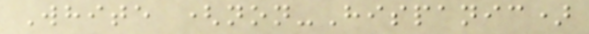White (non-Hispanic)
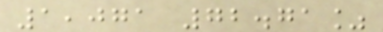1,071 72.71%
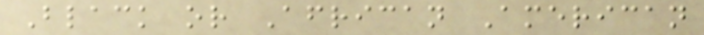Black or African American
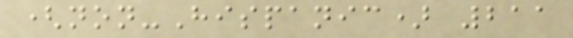(non-Hispanic) 211
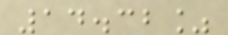14.32%
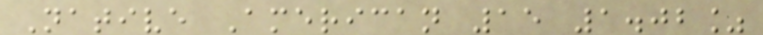Native American 15 1.02%
